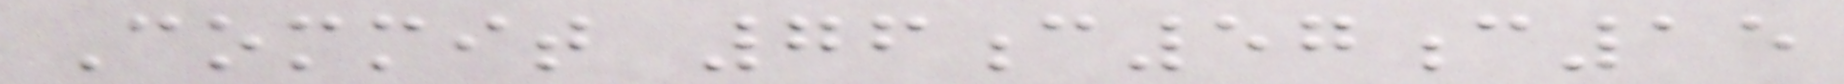Commit 76c57c15
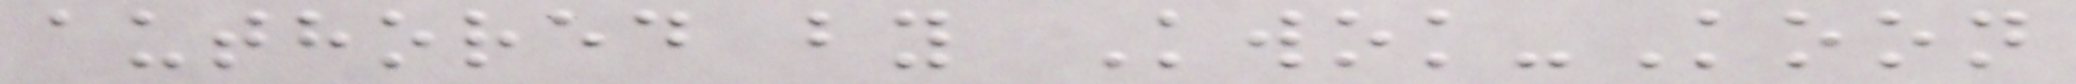authored by Kwok-Koon
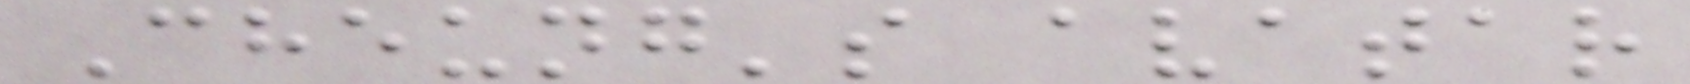Cheung's avatar
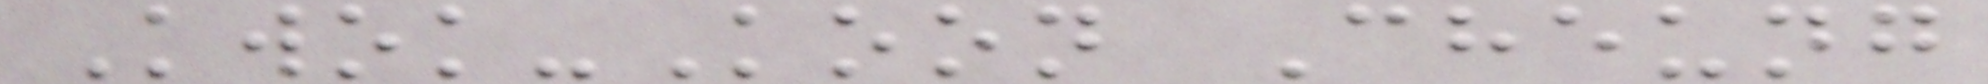Kwok-Koon Cheung
